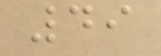49
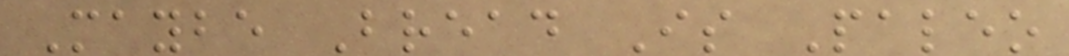Maybe Bread Is Paleo
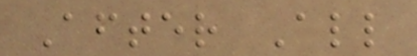After All
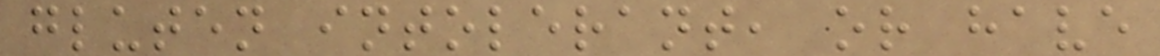gluten intolerant, or have
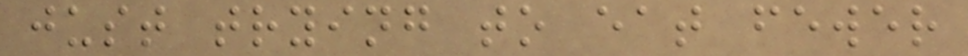just trying to eat fewer
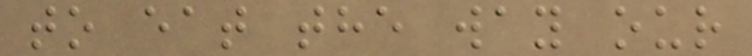to eat the way our
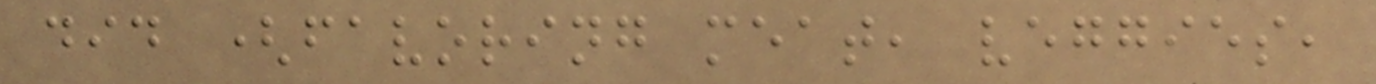did (favoring meat, veggies,
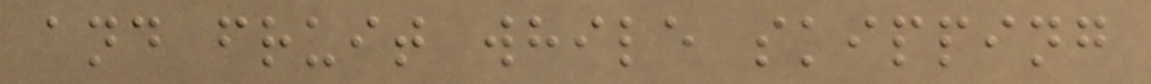and fruit while skipping
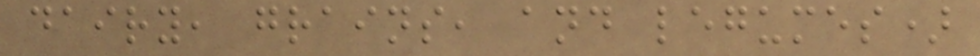dairy, grains, and legumes)
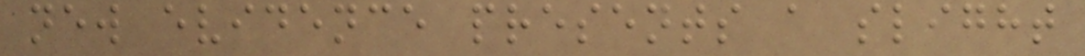new evidence presents a slight
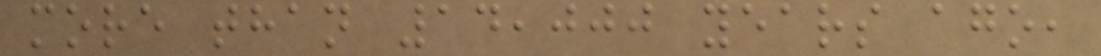more than 14,000 years ago,
